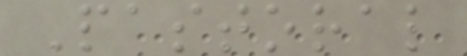Pastoral
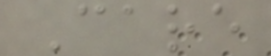Care
